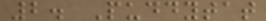2. Puddytat
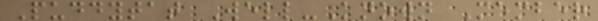Puddytat Well-Known Member
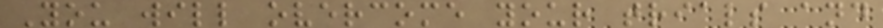You will overcome your trials and
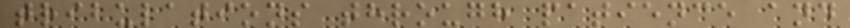tribulations through patience and
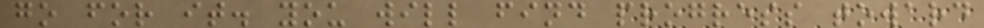go for it. you will find progress toward
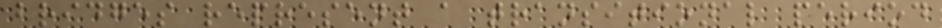bridges represent a transitional period
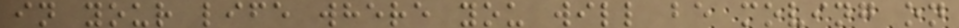in your life where you will be moving on
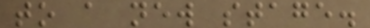to a new stage.
